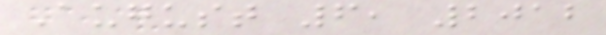August 6, 2012
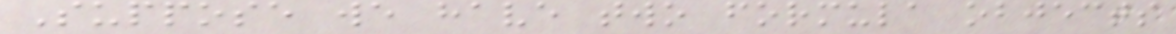Suppose we have two formula objects
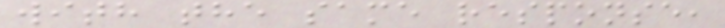with the same response,
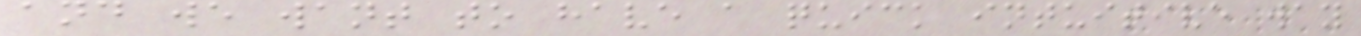and we want to have a quick intuitive way
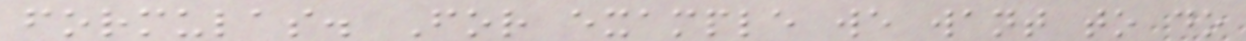formulas. For example we want to do
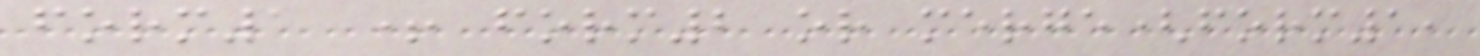form1 + form2 or merge(form1,
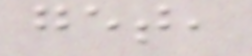get,
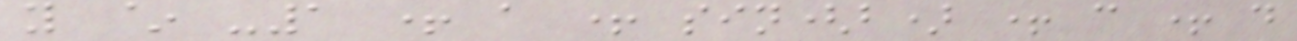y ~ -1 + a + sin(b) + c + d
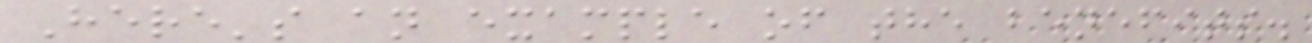Here's an example of the benefits.
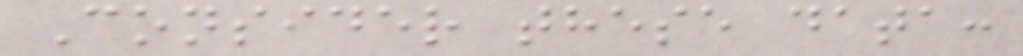Consider these data:
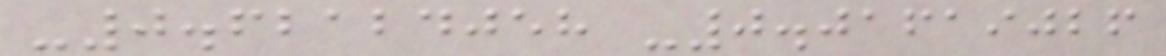-0.62124058 -0.01619026
